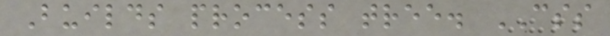Builds process tree. CSS
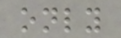only
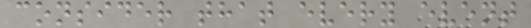consider that every event
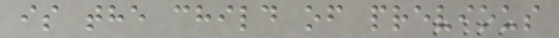is the child of previous
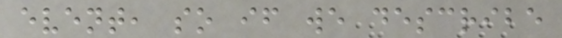event, so if we describe
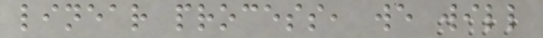linear process, we will
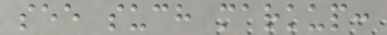see such markup:
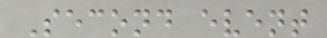Second event
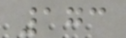173
